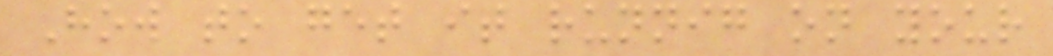How to get it runnig on your
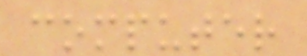computer
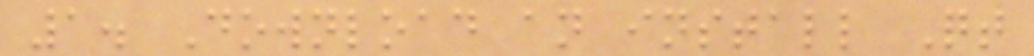1. Download an install Qt
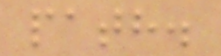path.
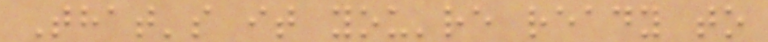That's it you're ready to
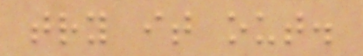try it out.
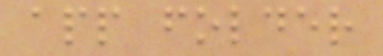app folder
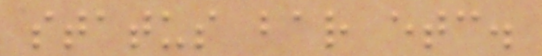status bar etc.
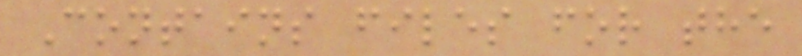Contains files for the
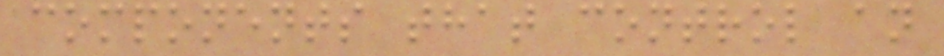components that control an
